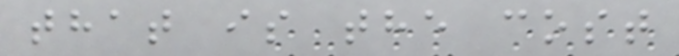that is the cost
